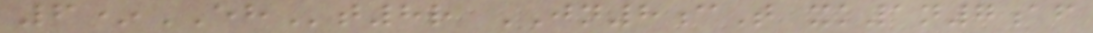6*EHt8r JN8cT xk1n7af
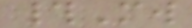#Mw
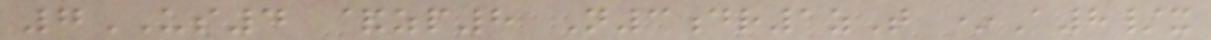7US4 &zp8 N3dr1zT *A8/x
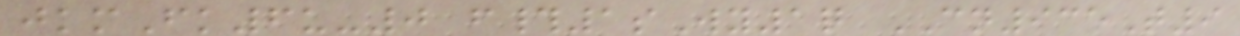jkmFk6u-0 f#1sWy1q CN935T9
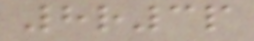8r3p
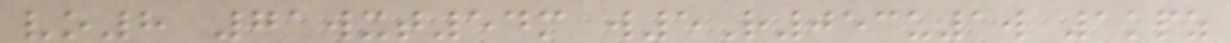vo8 71wxt54m w5R053u1w 1kpz
